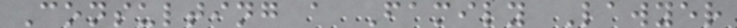Consulting a Family Lawyer
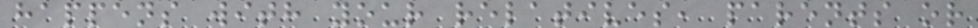happens with your relatives, parents or
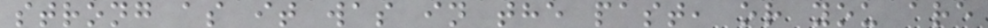strong as it was in the past, or you are
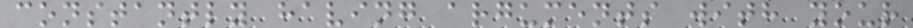constantly having arguments with your
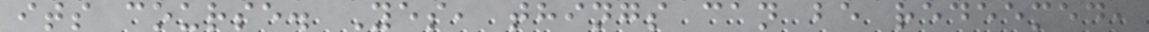its course. Yes, things can be redeemed,
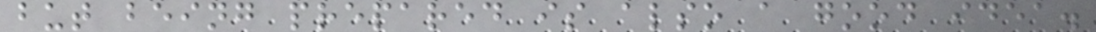but being prepared is also a good idea.
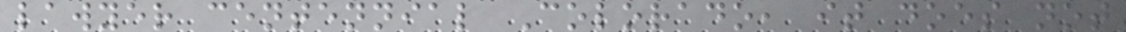lawyer centennial Colorado, it does not
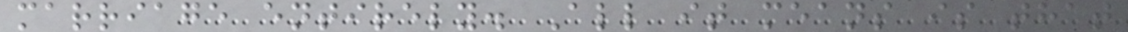marriage entirely. All it means is that
